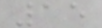15
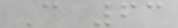C 63
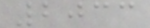2033
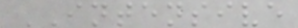INTENSIVE
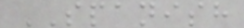SPANISH
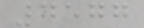7577
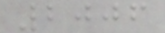2006
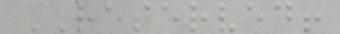RESERVED!
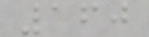160
